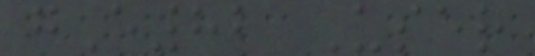gE82 User
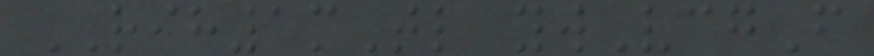RIH1mTl ywVcgF
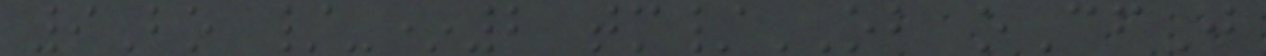9Bo /-*2 tm/OB oCfJ
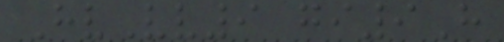HvVv9 gi9H
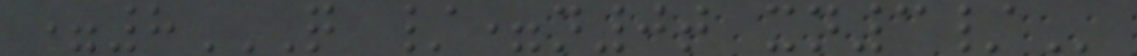=8Q /=N0T XN3/
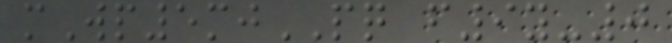mWp5mjPQ f9y-0
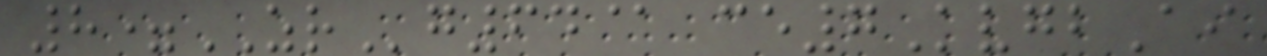8=ZRg64@ ce7KvgbAi
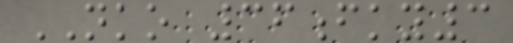NKO 36fky3
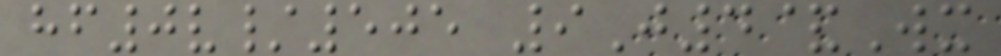hf0v/505 9J4&Wx
